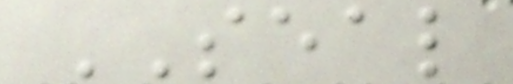SEAL
